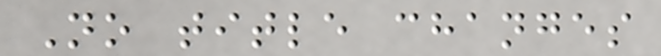No title changes
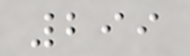299
